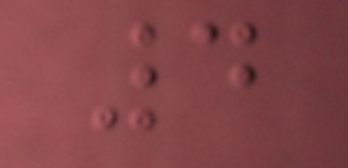4
